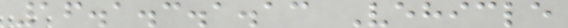16.1.3.1.13 Vehicle
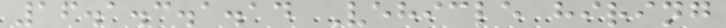16.1.3.1.14 Vehicle hiring
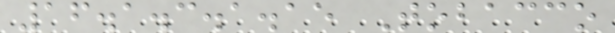16.1.3.1.15 Tobacco
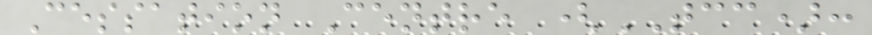Cessation Centre (TCC):
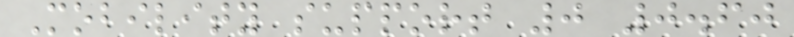Mobility support 0 0.60
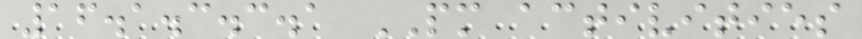16.1.3.3.1 PM activities
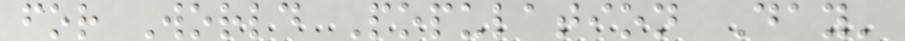for World Population Day'
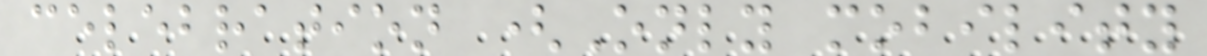celebration (Only mobility
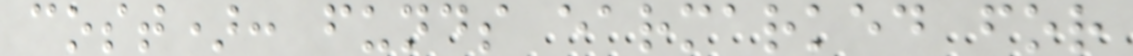cost): funds earmarked for
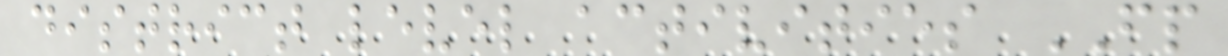district level activities FP
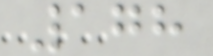178
